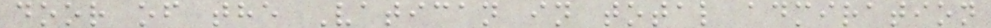door of the Vatican in total admiration
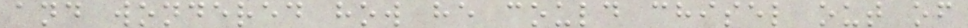and wondered how he could chisel out of
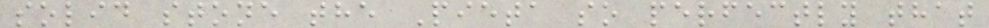solid stone the Pieta so perfectly that
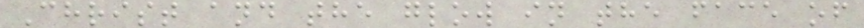Christ and the glow in the face of
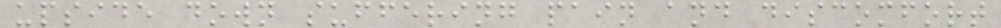upside down suffering pain and discomfort
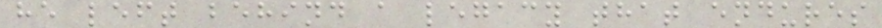he left behind a legacy that endures
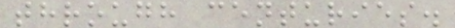through centuries.
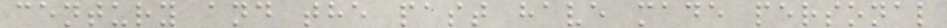century and the past have made personal
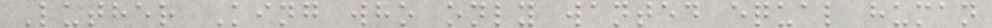Luther King who only wanted equal human
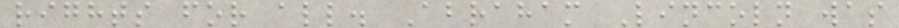rights for all. Abraham Lincoln was
